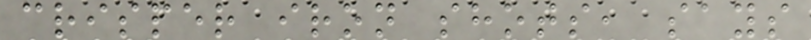crisper iron shots, says
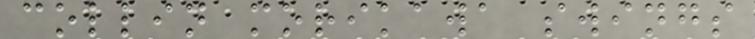collin morikawa swings
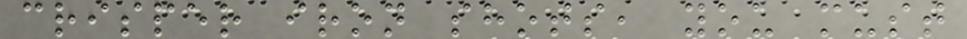crisper iron shots, you must
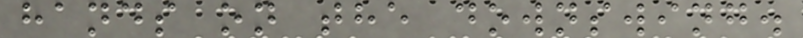hands on the downswing.
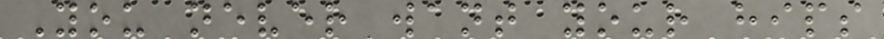You never want your hips
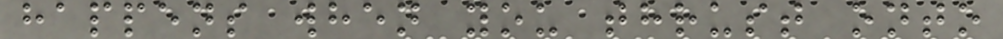happens when you thrust onto
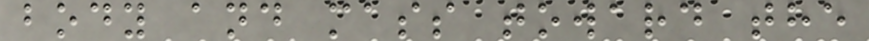body and mass toward the
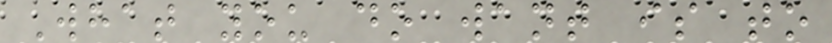What you do want is to
